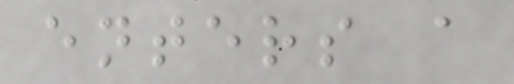enters a
